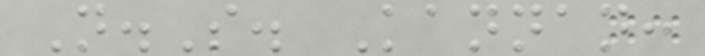N.S. Kannan:
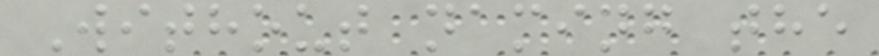Without naming the
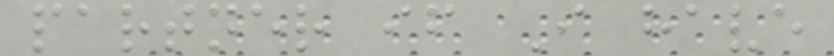partner if I have
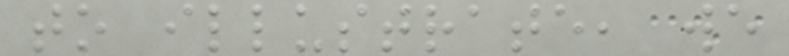to illustrate, we
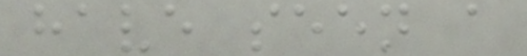have seen a
